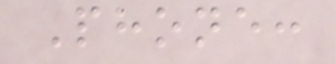Phone:
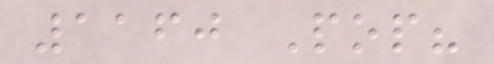1160 Pop?
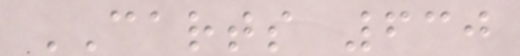CARTS 630
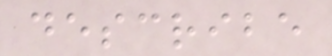describe
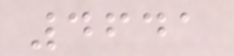4641
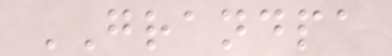GRANDPA
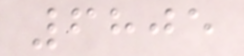6805
